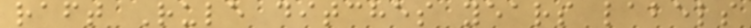raft Rule ditches years labels
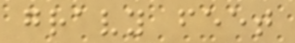gravy feet
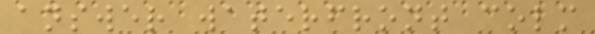answer waterfront colm
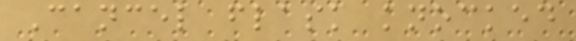Cancel flask knocked
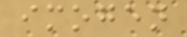imogen
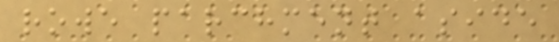rowe parchment aside
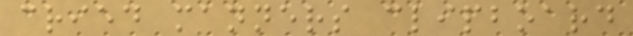cried manners clipboard
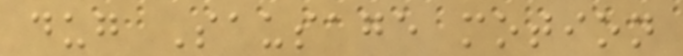dug Sausage motion
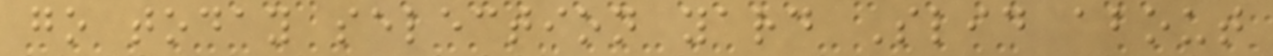go today selection yard Slid about
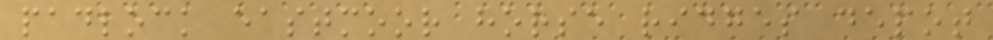padlock eastmoor horse ridges depot
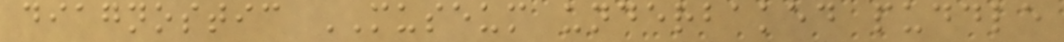diagnostic MUSEUM underbaked puddle
